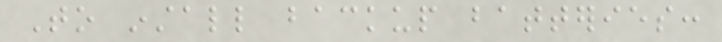To install backup batteries:
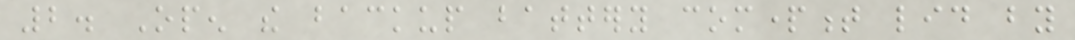2. Open the backup battery compartment lid by
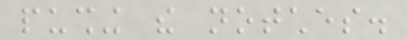pushing the notches.
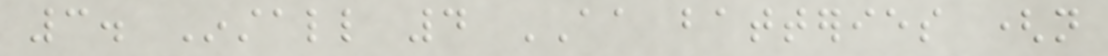3. Install 4 AA batteries (not
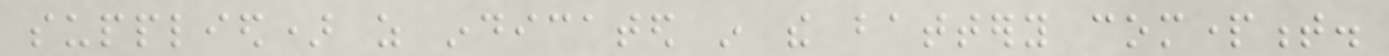supplied) as indicated in the battery compartment.
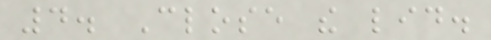4. Close the lid.
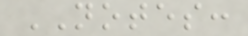NOTES:
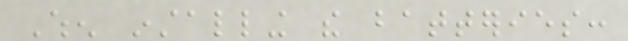When installing the batteries:
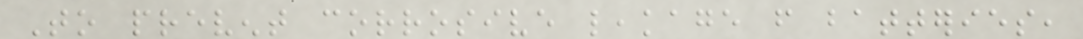To prevent corrosive leakage from batteries,
